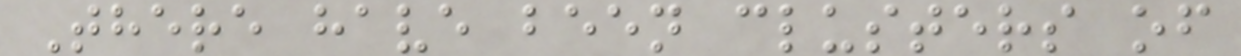There have been clusters of
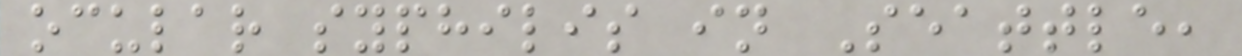ocular syphilis in Seattle,
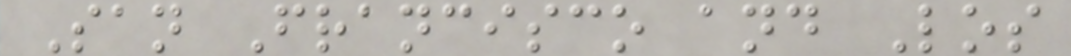San Francisco and Los
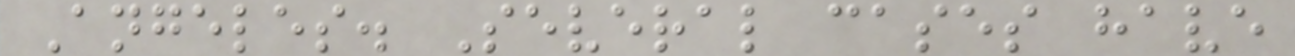Angeles. Several cases have
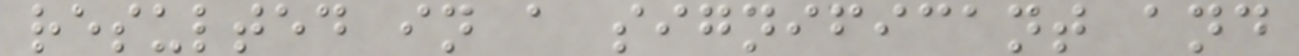resulted in a significant and
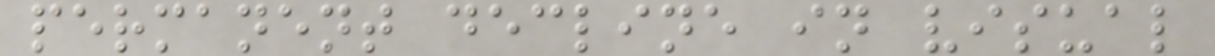permanent decline in visual
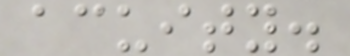acuity.
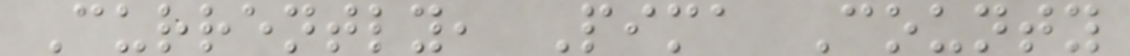Currently, Pima County
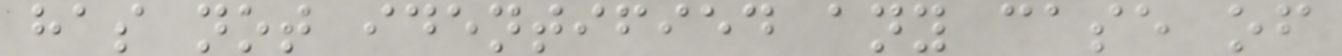has not identified any case of
